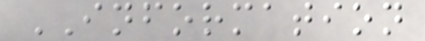INFORMATION
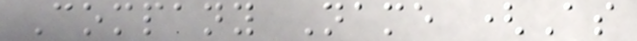Company Name (As
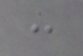:
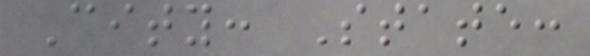City: State:
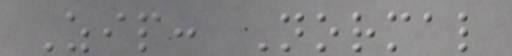Zip: Normal
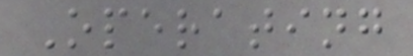Operating
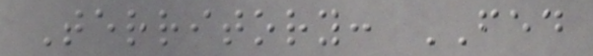Territory: FED
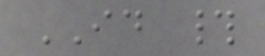ID #
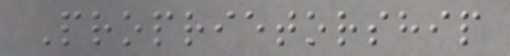Proprietorship
